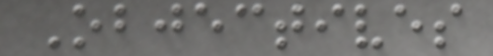Objectives
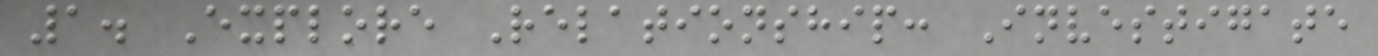1. Explore Relationship: Investigate
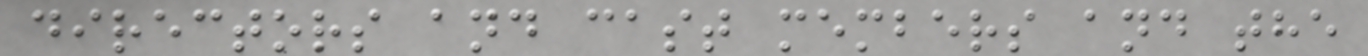directors and cast members and the
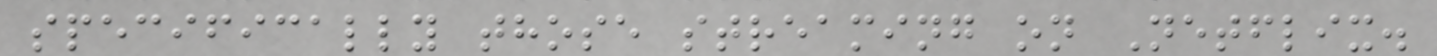specifically those streaming on Netflix.
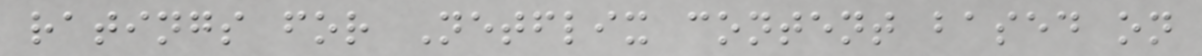ratings for Netflix content based on
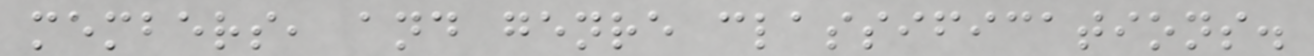members, and genre classifications.
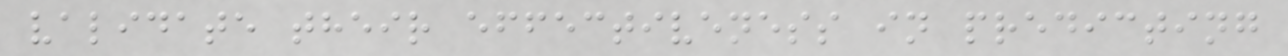validate their effectiveness in predicting
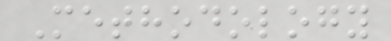Methodology
